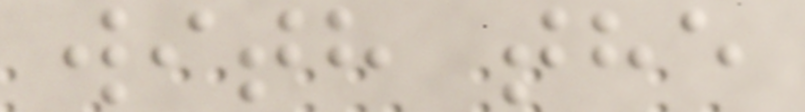with the
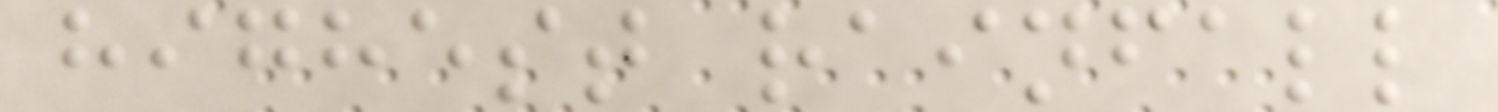highest rainfall
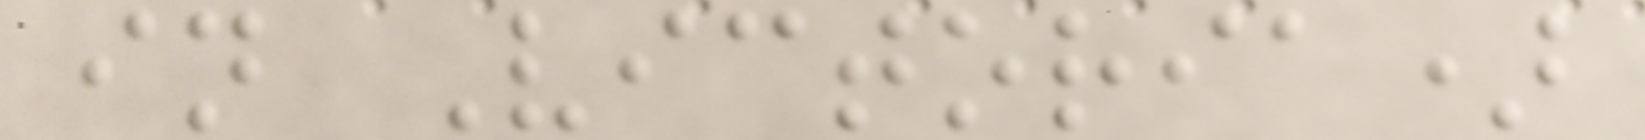in Victoria)
